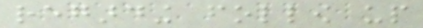regarding follow up
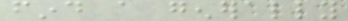find a generally
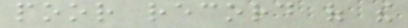poor record of the
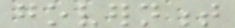government
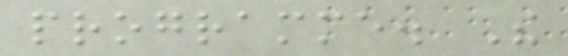programme. The
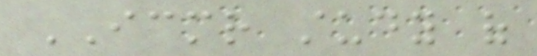ICMR study of
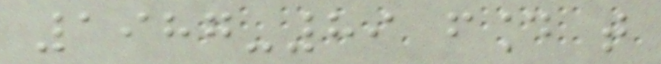1987-89 found that
